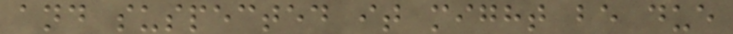and suspected it might be due
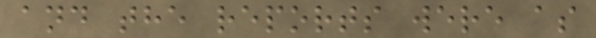and the reports were as
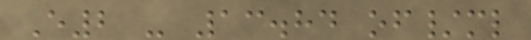E2 - 13.84 of/ml
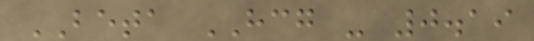BETA HCG - 0.19
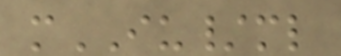mIU/ml
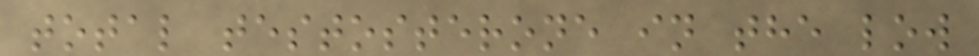total testosterone in the low
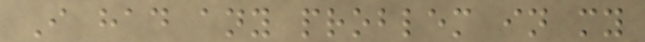I had any problem in my
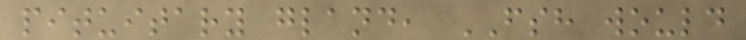pituitary gland, FSH would
